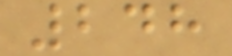248
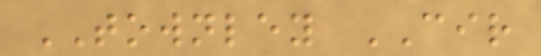TOWNLEY CIR
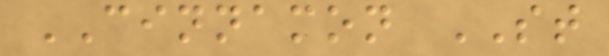CINNAMON ST
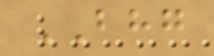BHG
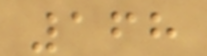168
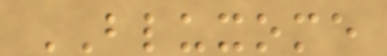BLUXOME
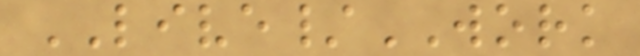LIVE/WORK
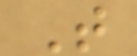T
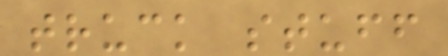truck stuff
